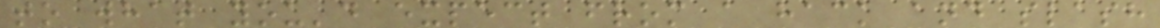to what you'd expect from a hack and slash
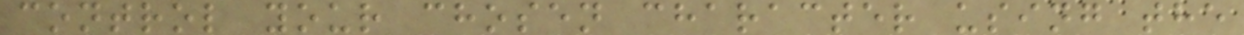control your chosen character using the
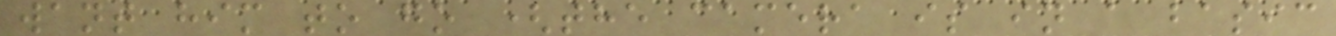want him to go (the camera is in a basic
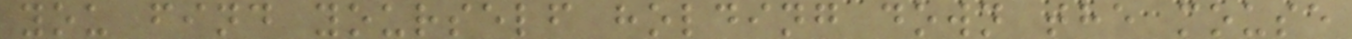you find yourself holding down the mouse
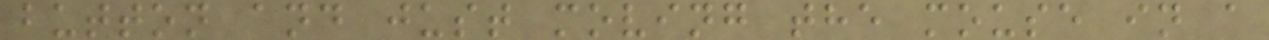button and just moving the mouse in a
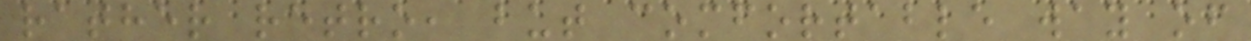rather retro, but comfortable way of
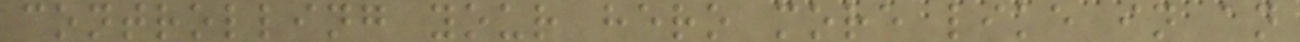controlling your hero more like in an
